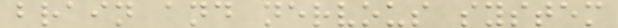brain and nervous system
